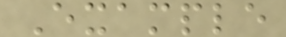Example
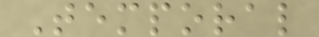Temporal
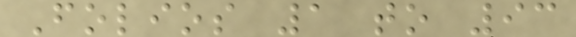Folios 1 to 93
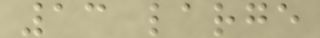13 large
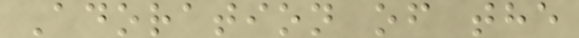Adoration of the
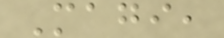Magi,
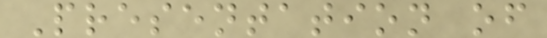Presentation of
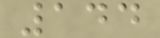144
